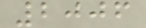2006
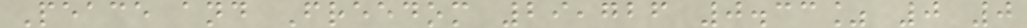Peace and Freedom 29,726 0.33% 0 0
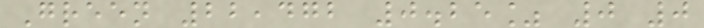Green 22,472 0.25% 0 0
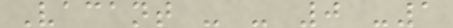Vacant - - 0 -1
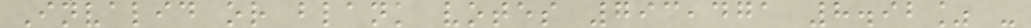Invalid or blank votes 793,471 8.92% -
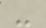-
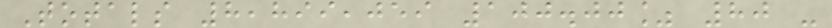Totals 8,899,059 100.00% 80 -
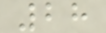28
